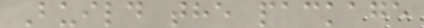Build the package
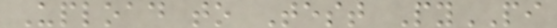Upload to Test PyPI
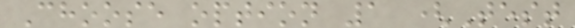Choose option 1 (Test
